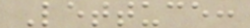Lettuce:
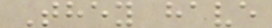They have
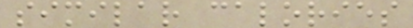similar calories
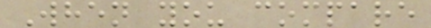When you compare
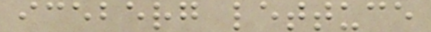iceberg lettuce
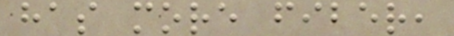has more fiber,
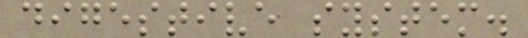digestive system.
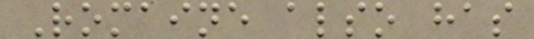Romaine also has
